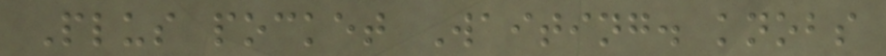Plus pocket Waiting. knobs
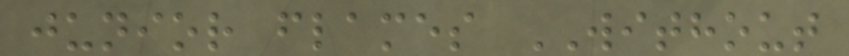junior flames WITHOUT
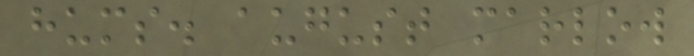hums. august marlow
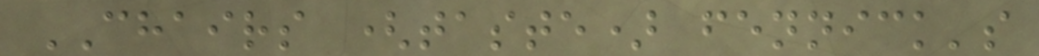CHAIRS (taste) fennick's
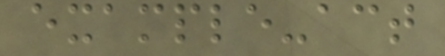example-act
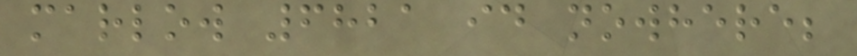marlow 6821 id nowhere;
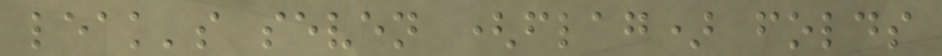leak's seven (flag) folds
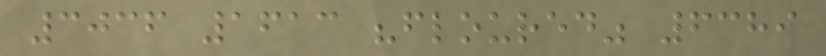3036 1613 "floured" 6389
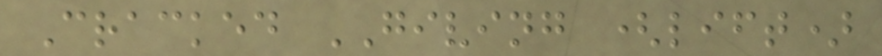Cracked GIVING (lift)
